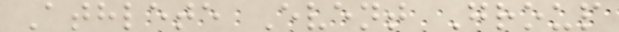Athlete Event Group
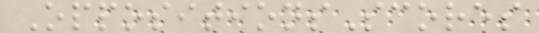OppositionsScores
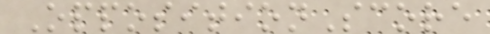OppositionScore
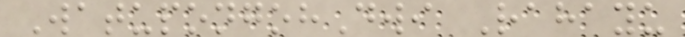WatupongohDwi Rahayu
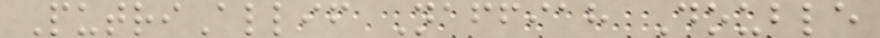PutriAllif Naffiah Double
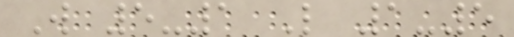W 5-1 L 1-5
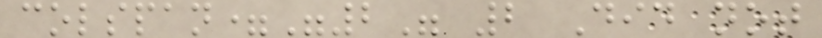colspan="2" 2 Did not
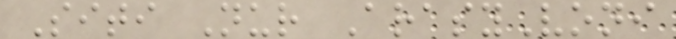Siti Nur ArasyVoni
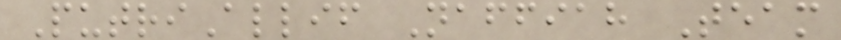PutriAllif Naffiah Team
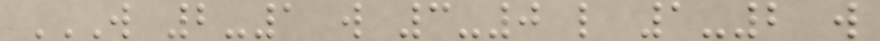W 2-1 W 3-0 L 1-2 W
